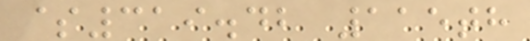$319.42 115th
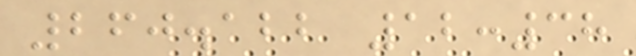260.122 12:38
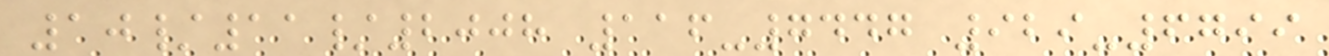10/11/2008 116-7447 929-6799
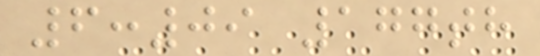6:09 177th
